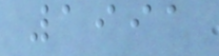1991
